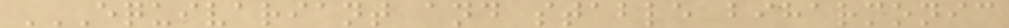EQUIVARIANT AND STABLE BIHARMONIC
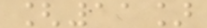[11]
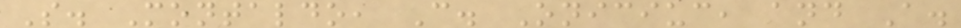S. Montaldo, C. Oniciuc, and A.
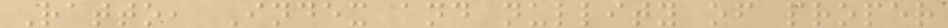Ratto, Index and nullity of proper
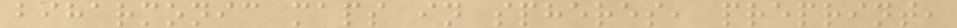biharmonic maps in spheres, preprint,
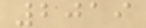2019
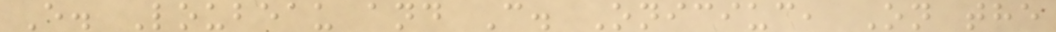E. Loubeau and C. Oniciuc, On the
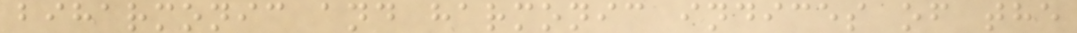biharmonic and harmonic indices of the
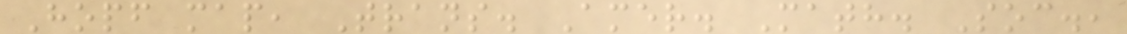Hopf map, Trans. Amer. Math. Soc.,
